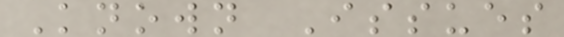Known Issues
